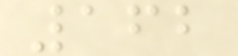162
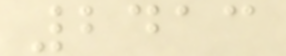2413
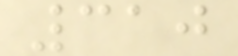310
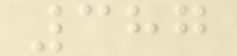387
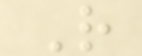R
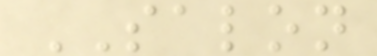SALON
